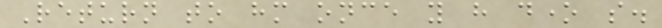Return to him once you have done so.
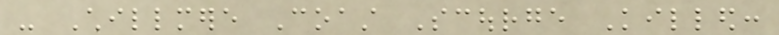- Chillmere Coast Scourge Killed:
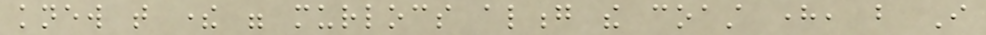knew that there were murlocs along the coast here, but I
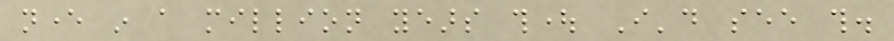never in a million years thought I'd see this.
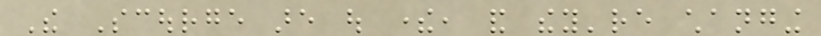The Scourge are out there, and they're changing
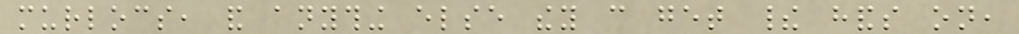murlocs, and anything else they can get their hands on,
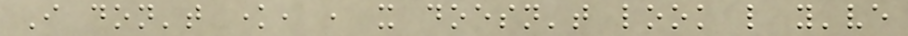I don't know, , it doesn't look like you've
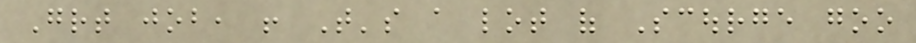Great job, ! That's a lot of Scourge goo
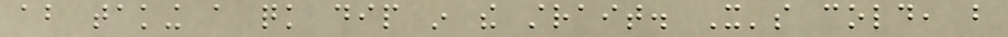about taking a quick dip in the strait. It's cold, but
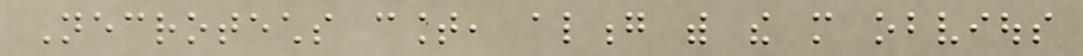Necrotechs count, along with the more obvious
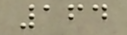164
